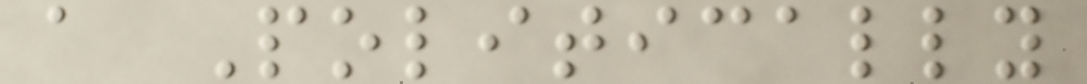a Politically
